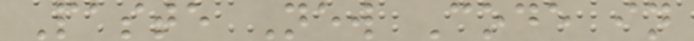Paste New Code in
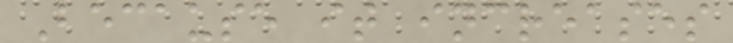Because it increases
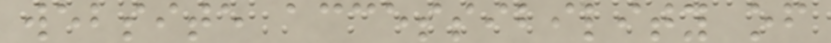website accessibility of
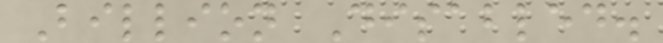Billion Disabled.
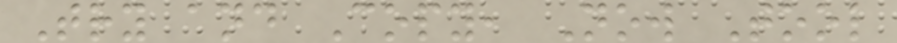Try and Copy, Now Tool
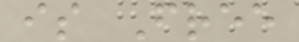is Free
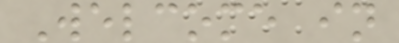Welcome in
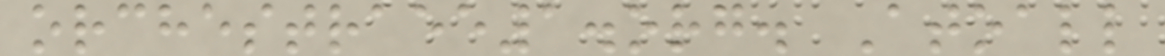orchestraee1.org. Atoall
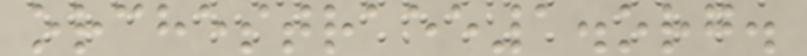orchestraee1.org.
